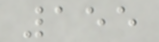155
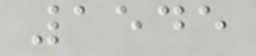1545
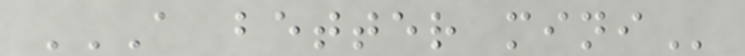A BETTER MINI
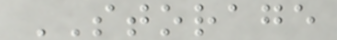STORAGE
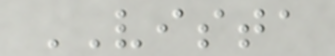VISTA
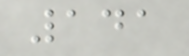141
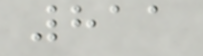811
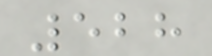528
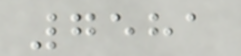7581
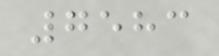7583
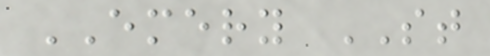EMERY ST
